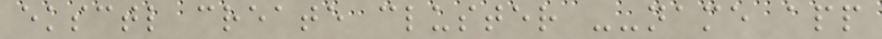eksctl create cluster --name app
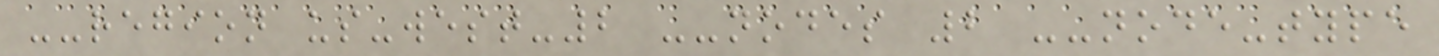--region us-west-2 --nodes 2 --node-type
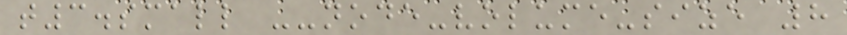t3.small --node-volume-size 8
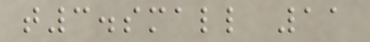t3.small 11
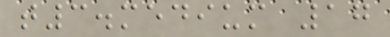t3.medium 17
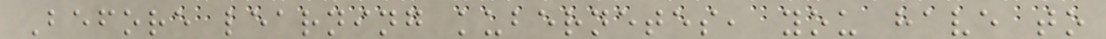Before learning kubernetes, you have to
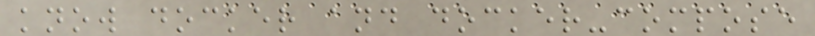know docker and docker-compose
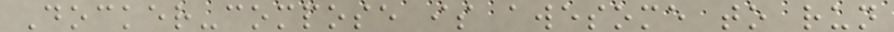Docker-compose is awesome to run
